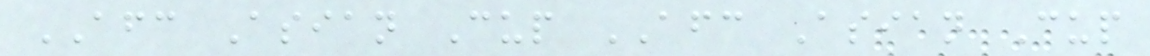AFC Asian Cup AFC Asian Cup
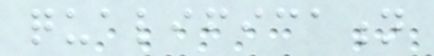qualification
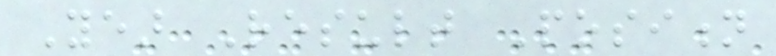Year Result Position
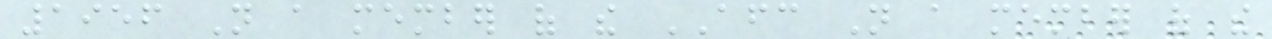1956 Not a member of the AFC Not a member of the
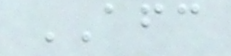AFC
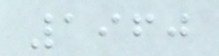1960
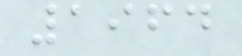1964
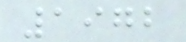1972
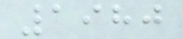1980
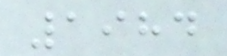1984
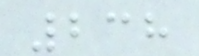238
